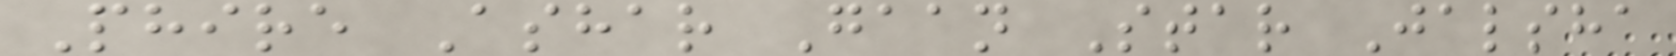Phire Ashar Gaan Star Jalsha
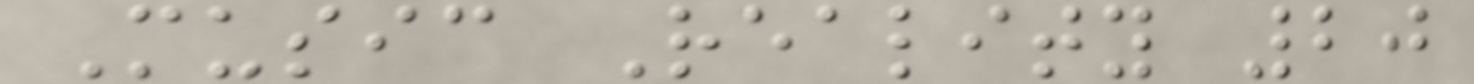Music Reality 20
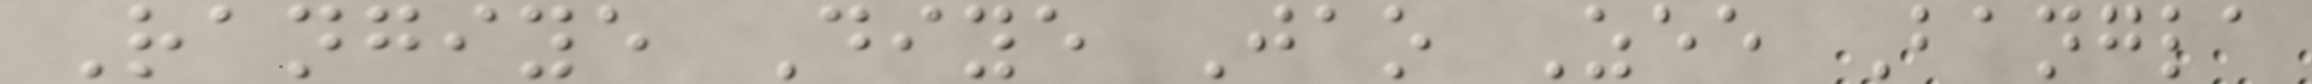Rangiye Diye Jao Zee Bangla
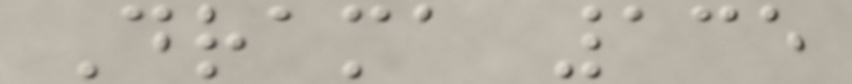Drama 135
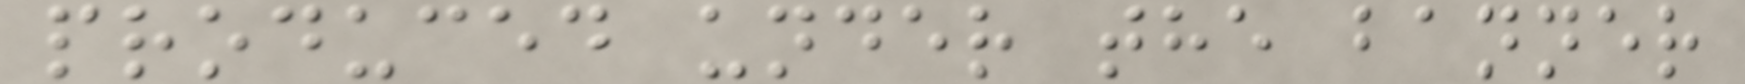produced under the banner
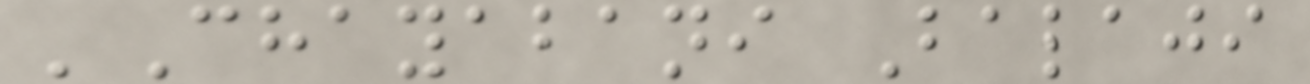'Chayabani Balaji
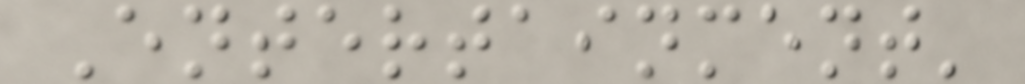Entertainment'
